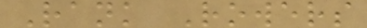Rank Rowers
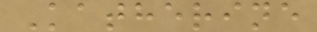Katherine
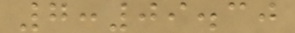7:09.30
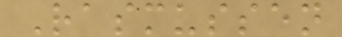Rasmussen
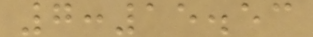7:15.53
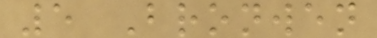5 Bronwen
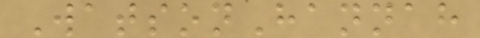WatsonHannah
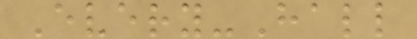Every-Hall
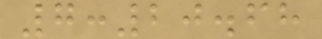7:20.68
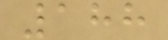188
